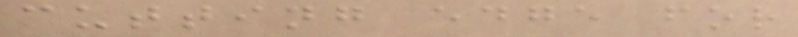cutting edge for
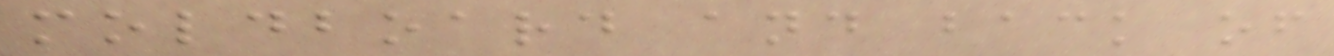moldboard and back of
